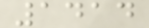1414
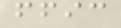ffic
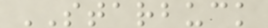STARBUCK
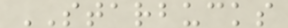STARBUCKS
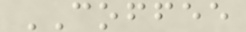COFFEE
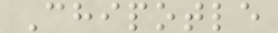Chipotle
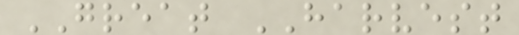GREAT HARVEST
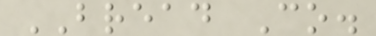BREAD Co.
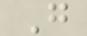G
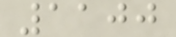1100
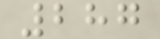287
